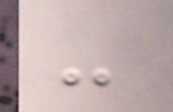-
